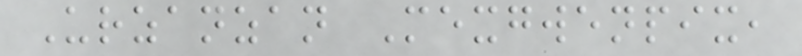Urzanzan Mexgwenpix,
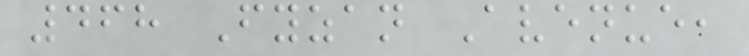468 Fyzan Avenue,
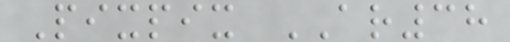Pixpix AR38
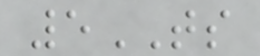5TS
